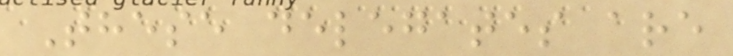These delegates are
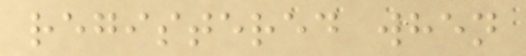registered when
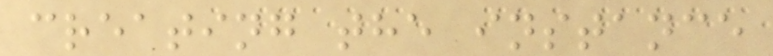creating the instance
